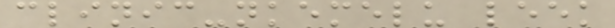clinic-nkemelu leek
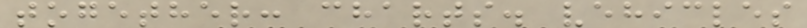together: charts. vehicles
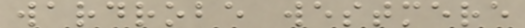wardrobe westmere
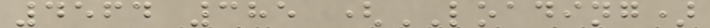4564 385 (LOADING)
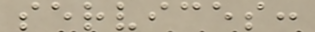services:
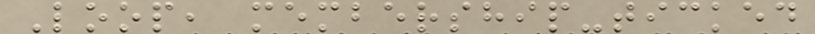Loop, membership-ticked
